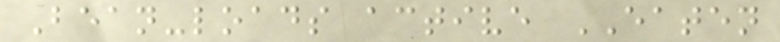Bean-loads active EATEN
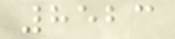8523
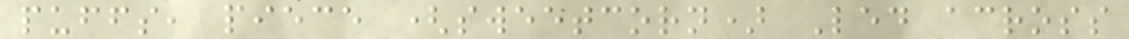puffs, piece (sweetcorn) Led across
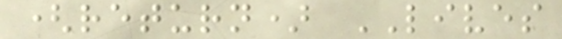(return) LIVES
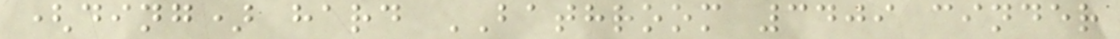(ding) hard BATHROOM 3409 cinder
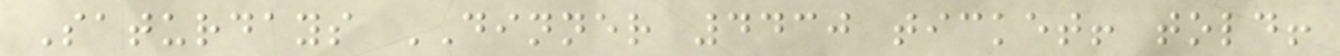Saturdays DINNER 4430 ticket! told!
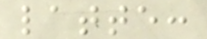latte:
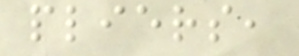pliers,
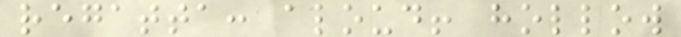regatta: aloud! hollow
